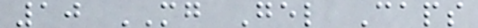10 MG Gel Caps
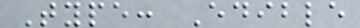Type: Edible
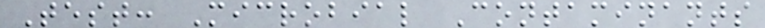Test: Microbial Contaminants
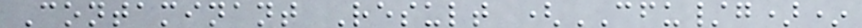Contaminant Result (CFU/g)*
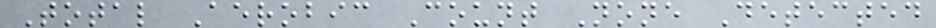Total Aerobic Count None Detected
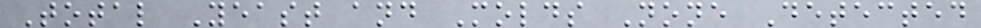Total Yeast and Molds None Detected
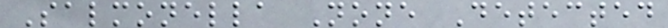Salmonella None Detected
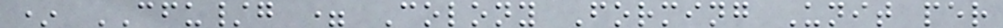* CFU/g = Colony Forming Unit per
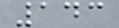143
